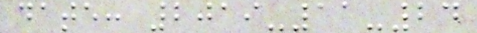date: 2019-11-24
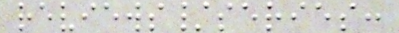reviews/series:
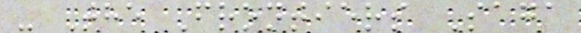- The Frontiers Saga
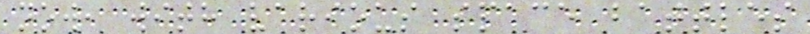now, with various space battles
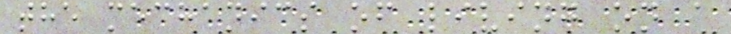the mechanics of living on a
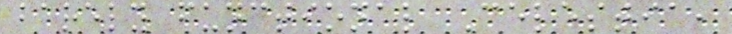barely functional Celestia,
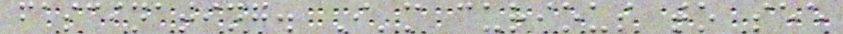fascinating. I'm curious to see
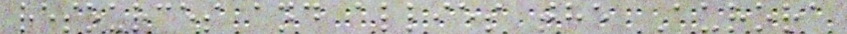resources and allies the Aurora
